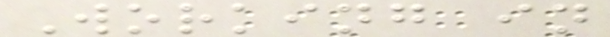Working in
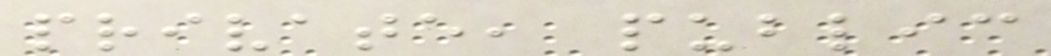private, public
